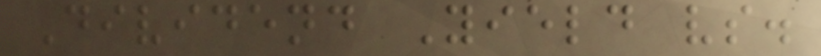Dividend Yield vs.
